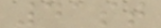41st
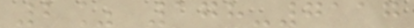2% 178-7117
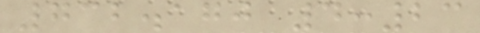732.170 4:23
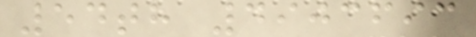54th 4903693
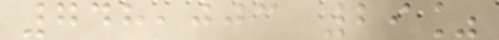748,003 29%
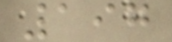197
